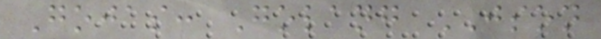Gojas: Golang JSON
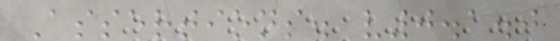Assertions. v0.1.0
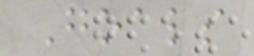Goals
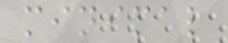minimal
